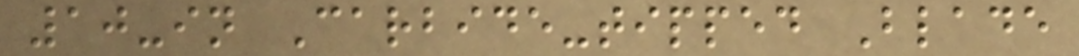10-in Carbide-tipped Blade
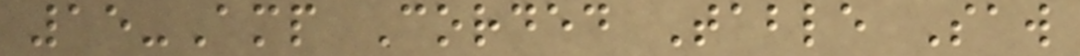15-Amp Corded Table Saw
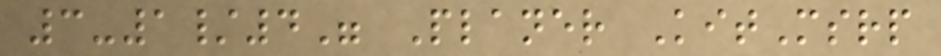3-1/4" Planer KitMsrp
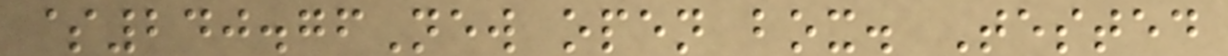$240.76New open box. Tested
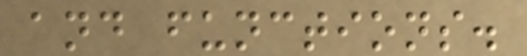and functions.
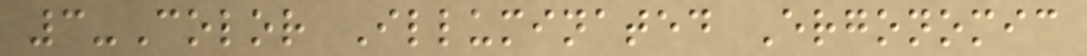3-Color Illuminated Ergonomic
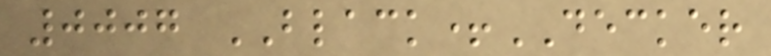0007 BLACK+DECKER
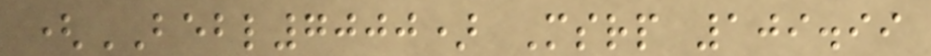(BEBL7000) Msrp 109.99
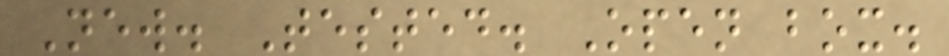New. Tested. Open box.
